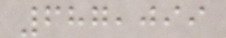687,099
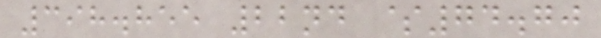398.855 22nd $74.70
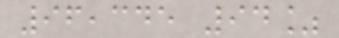96,345 94%
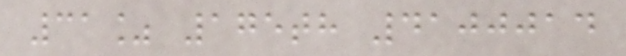31% 175th 4100014
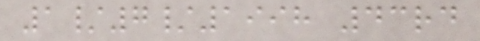1/7/1998 43rd
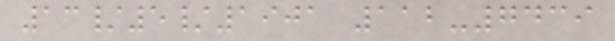13/5/1901 112-7439
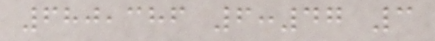680,386 6:47 3
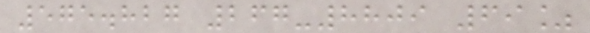575.827 267-8809 69%
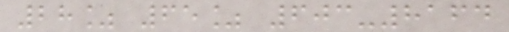28% 65% 603-8164
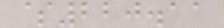$220.11
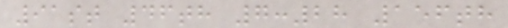91st 46th 7:28 156th
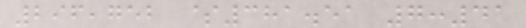296,752 $381.51 7:41
